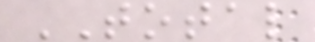TOTAL
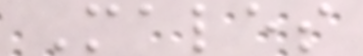Males
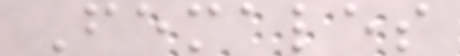Females
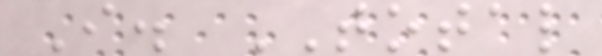I. TOTAL
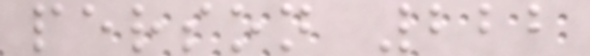person 222
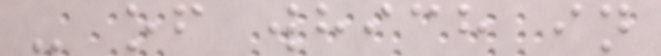- of which in
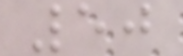50
